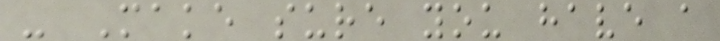- Make sure you have a
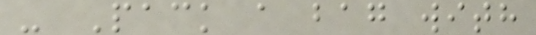- Pack a bag with
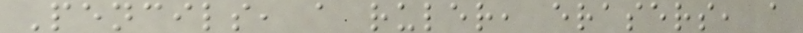Pencils, a ruler, erasers, a
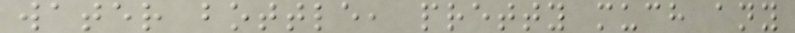water bottle, pretty much any
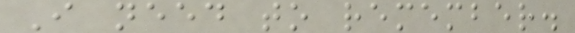I need to remember.
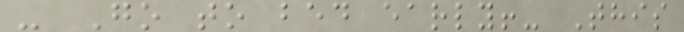- Go to bed early!- This
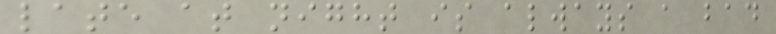late at night is always a bad
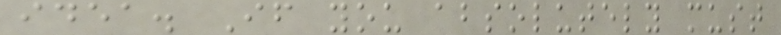idea. If you absolutely must
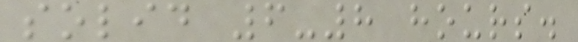solid 6-8 hours.
